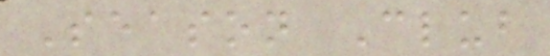Season Club
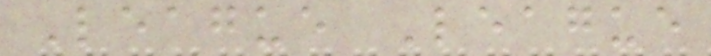League League
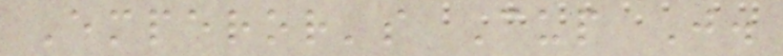Emperor's Cup J.
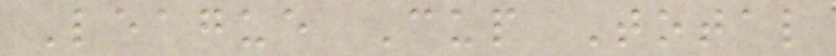League Cup Total
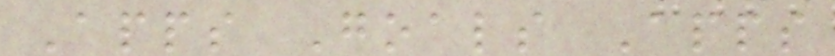Apps Goals Apps
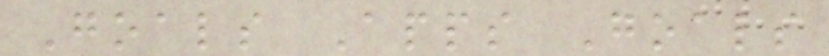Goals Apps Goals
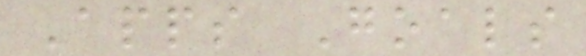Apps Goals
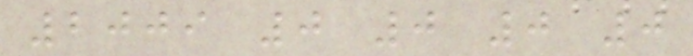2009 0 0 0 0
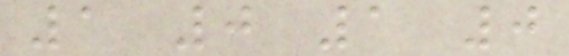1 0 1 0
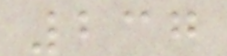237
